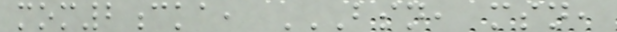mom2cka, BSN, MSN,
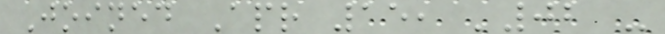Joined Apr 15, '02 -
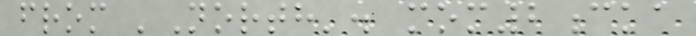from 'North'. mom2cka
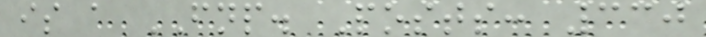is a FNP. Posts: 330
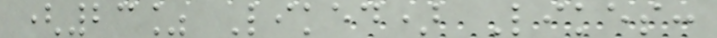(23% Liked) Likes:
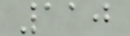110
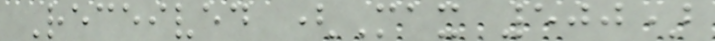Received (Max 500)
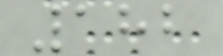182
